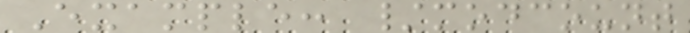Example: /modcount
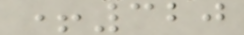+320
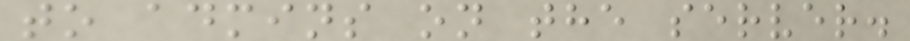to admins on the server.
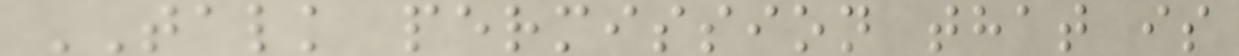TALK permission that is
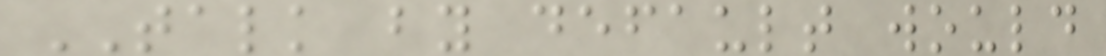TALK by default would
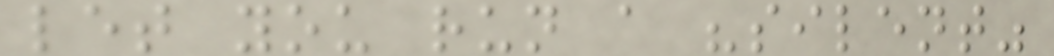let you run a "silent"
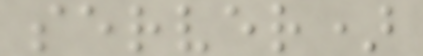server)
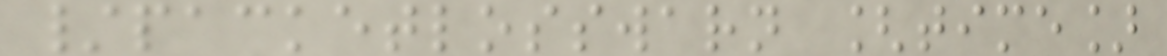/packetlosswarn [time]
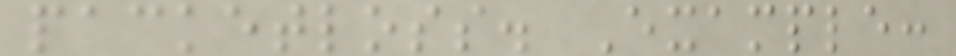packetloss. Example:
